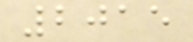2015
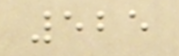525
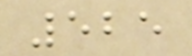525
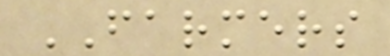FARMERS
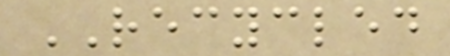RECYCLED
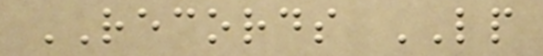RECORDS LP
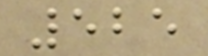525
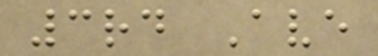3rd Ave
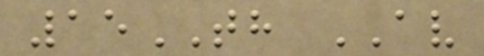15TH AV
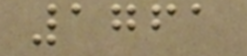1761
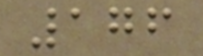176
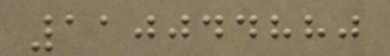110044880
